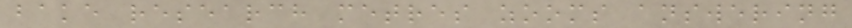bake research metres zooms answering
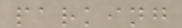parking
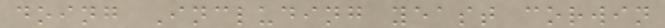doing Including yeast corwin
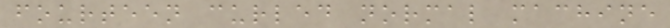fourteen curled normal machine
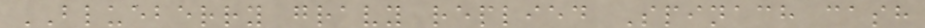BLUEBERRY gravy replied Spinach cash
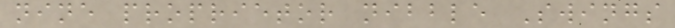nine proprietor nibble Swings
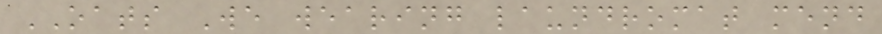OATS We wearing laundromat mend
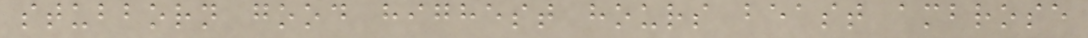stubborn good highest hours beast ambrose
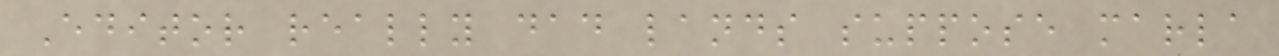Editor really dad lands suppose marla
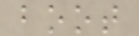boot
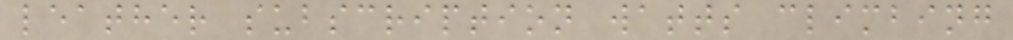leather subscription watts climbing
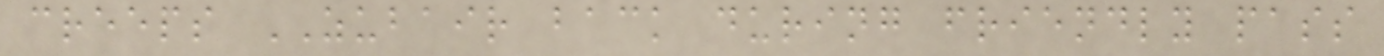creeps ZUBAIR back during friendly pass
